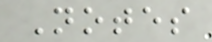Notes
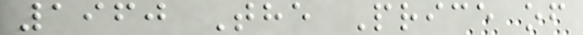1960 The Price of
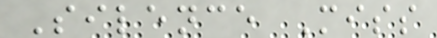Silence Miss
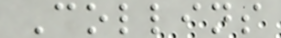Collins
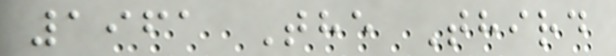1961 The Third
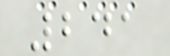241
